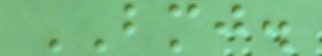BMJ.
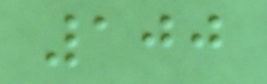100
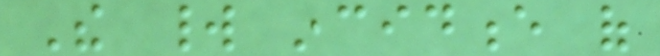The world incidence of
